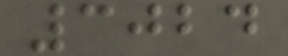3024
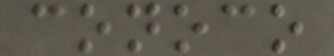conoco
